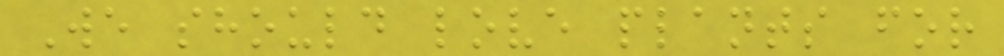We should love plants for
